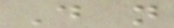Do not
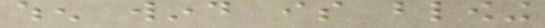when wind is blowing
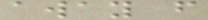away from
